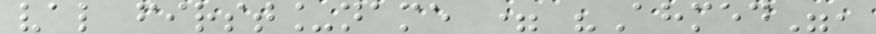val first_name = "Ahmed",
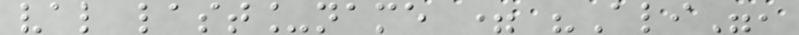val last_name = "Ali",
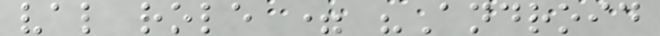val role = "Android
